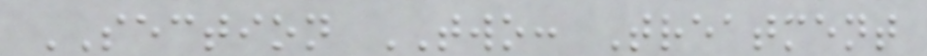SECTION TWO: Treatment
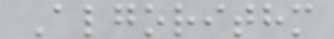Algorithm
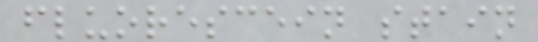fluorescein stain
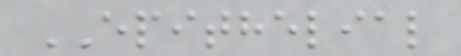EPITHELIAL
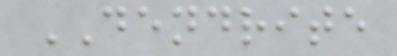DENDRITE
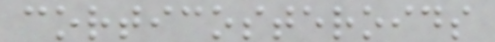corticosteroids
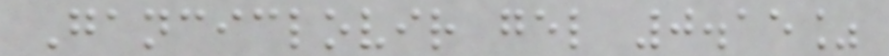Ganciclovir gel 0.15%
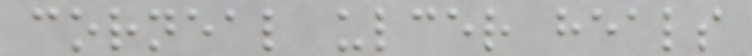corneal ulcer heals
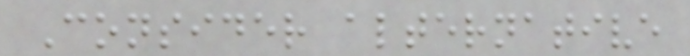Consider alternative
